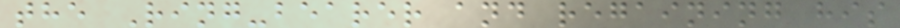the Ring-bearer and regaining his
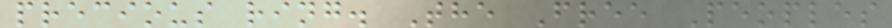precious ring. The Free Peoples
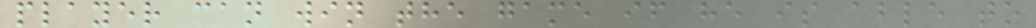player can win the game if he is able to
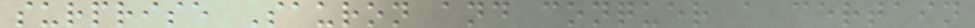surprise Sauron and conquer a certain
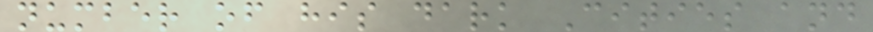number of his dark Cities and
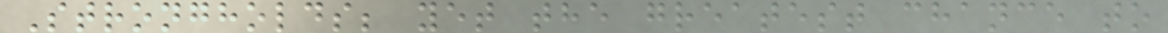Strongholds; yet the greatest chance to
